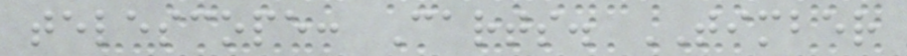telescope: Carts. TIMBER
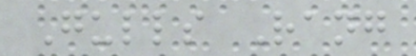Gulls Rang
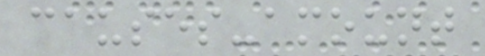causes-amount
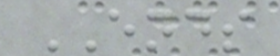ENDS
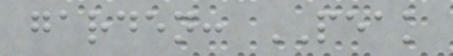garden: PEAK
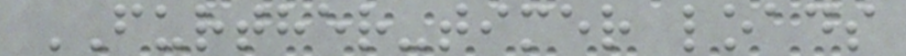FURTHER-timer loads
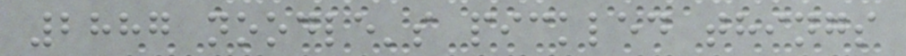2887 noodle's pickled things
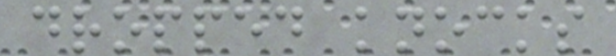dropped knocks
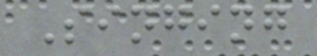Singing
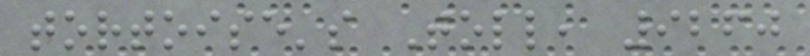tortoise's Toll, 9260
